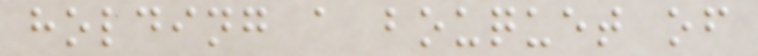holding a bouquet of
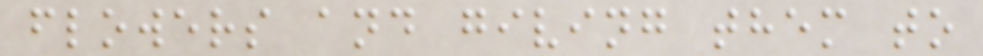flowers and giving them to
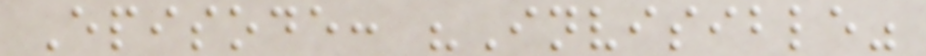Episode: "Invisible"
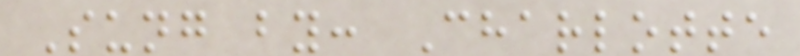Sung by: Charlotte
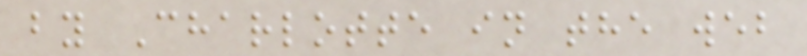by Charlotte in the web
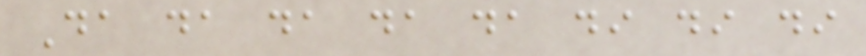Da da da da da di di di
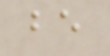be
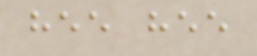hee hee
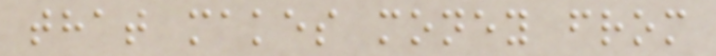that makes money from
